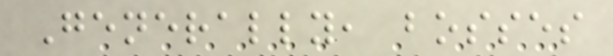Generally, bosses
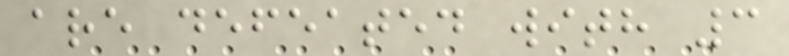are defeated with 3
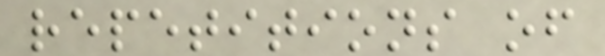repetitions of
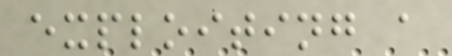exploiting a
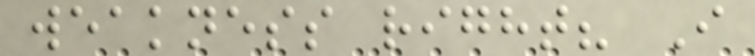weakness right? I
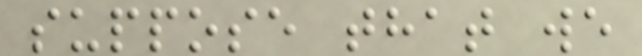suppose that we
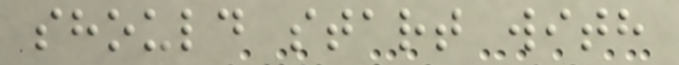should start with
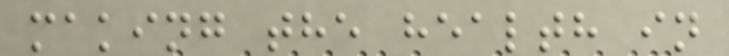making the health in
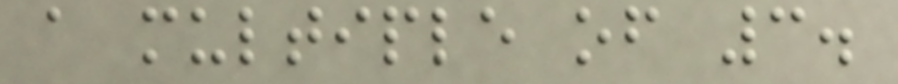a multiple of 3.
